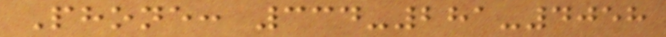Phone: 334-281-4058
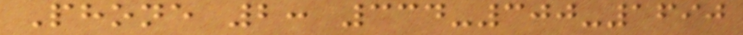Phone 2: 334-300-1690
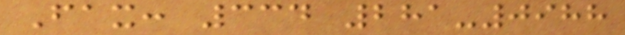Fax: 334 281-0988
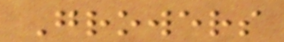Growers
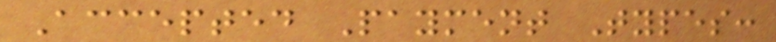Accepted Payment Types:
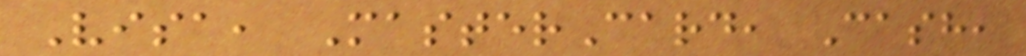Visa, MasterCard, Cash,
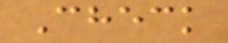Check
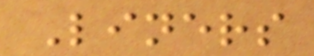Liners
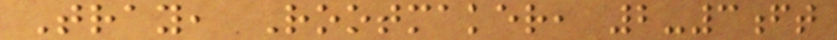Tray, Rootmaker, 2-3ft
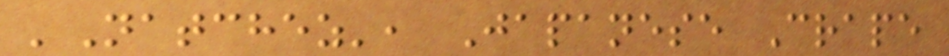'Natchez', Japanese Crape
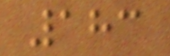183
